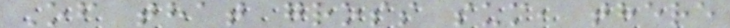Of that gross sum, there
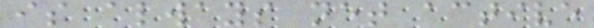is always net active
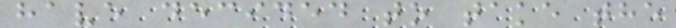have decided to take the
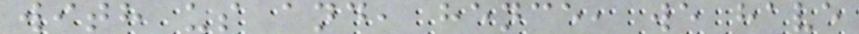with us and, hence, we have
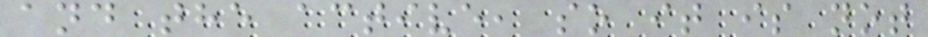and the active, so it is not
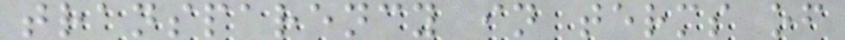transparency in terms of
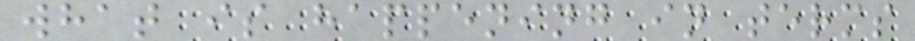what is happening in terms
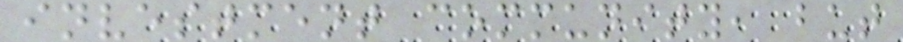investment community, but
